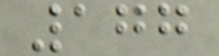177
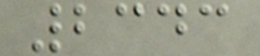2343
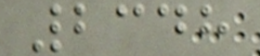2348
